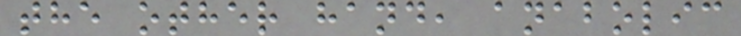the other hand, anabolic
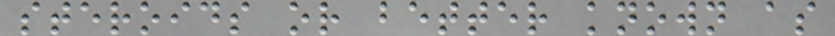steroids or better known as
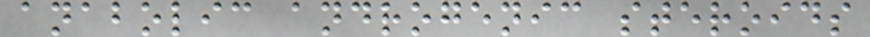anabolic androgenic steroids
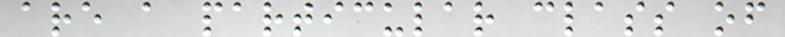are a particular class of
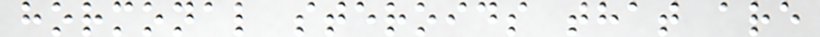hormonal steroids that are
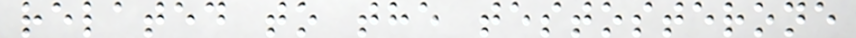related to the testosterone
